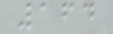164
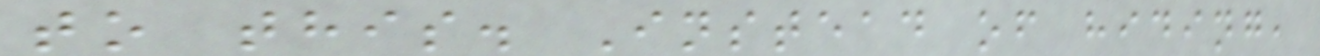to this. Instead of hiding,
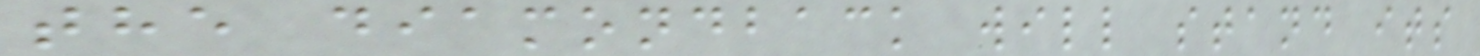the diamondback will stand its
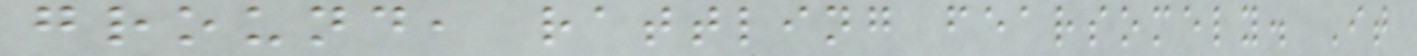ground, rattling fearsomely. It
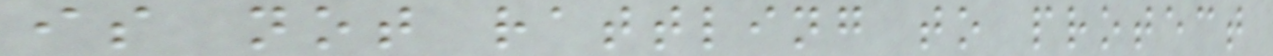is not rattling to protect
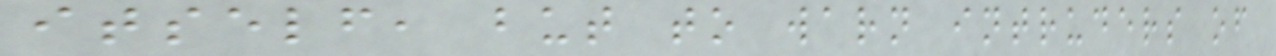itself, but to warn intruders of
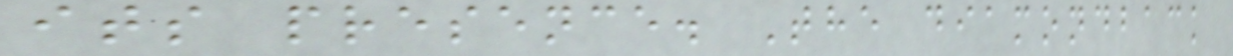its presence. The diamondback
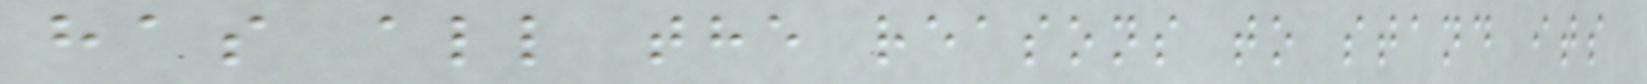has all the reasons to stand its
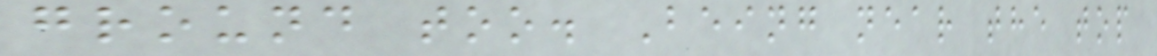ground too. Being near the top
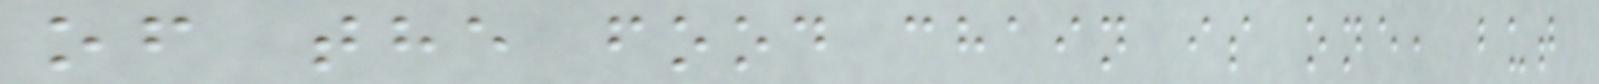of the food chain is one, but
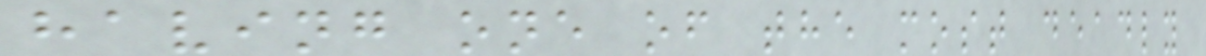having one of the most deadly
